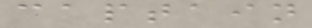captain
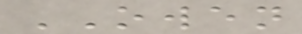OWEN
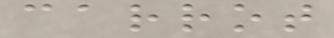carrot
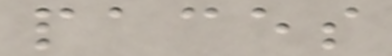paces
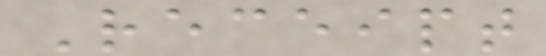Receipt
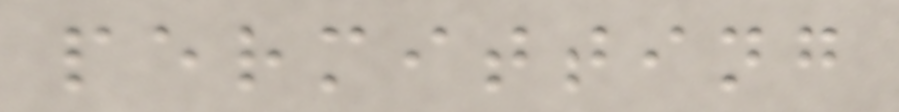permitting
